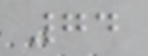74
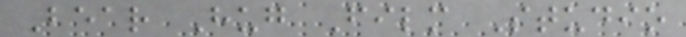Bear Hug Film Studio
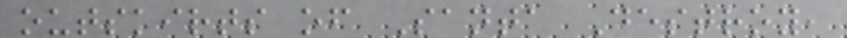outskirts of Santa Destroy,
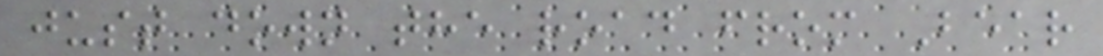just down the road from Bear
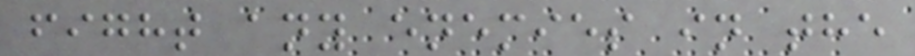fight any enemies in the
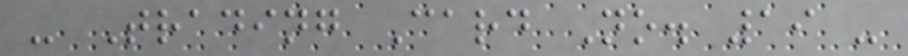- Trading Card No. 19 -
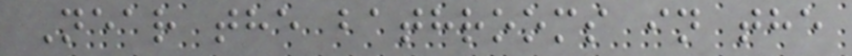Near the bathrooms in the
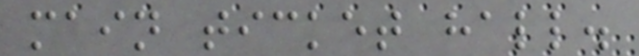main ticket hall.
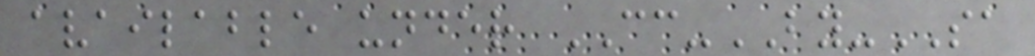available under CC-BY-SA
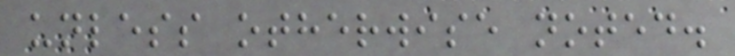unless otherwise noted.
